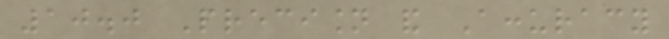10.0 Precision and Accuracy
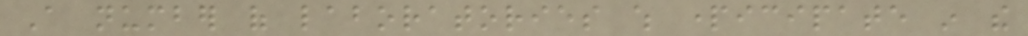A number of laboratories which participate in the
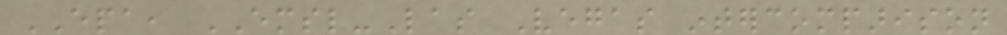EPA, EMSL-Las Vegas intercomparison
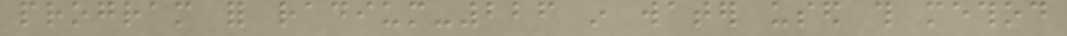program for radium-226 in water used this method
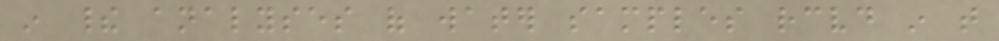in their analyses of water samples received in that
